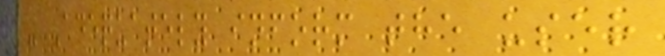- Adequately inform the user
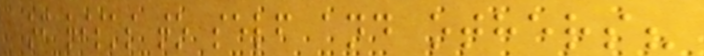of risks to self and others?
